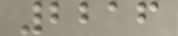2216
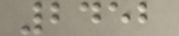2452
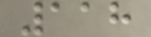118
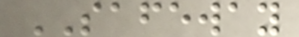SAFEWAY
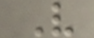V
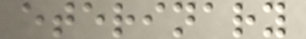eterinary
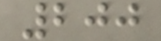200
